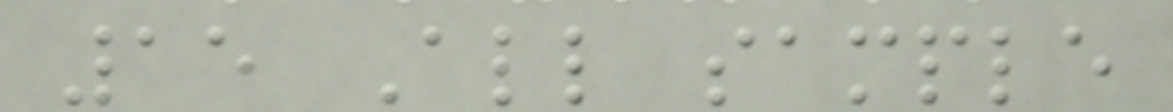15 All sample
